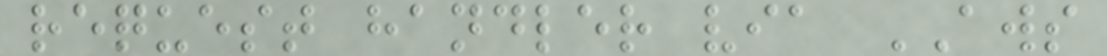request handler via AWS
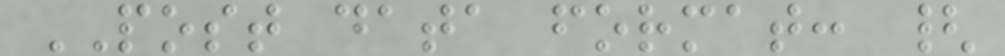POST data format: {
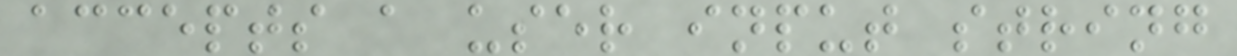accepts a user input string
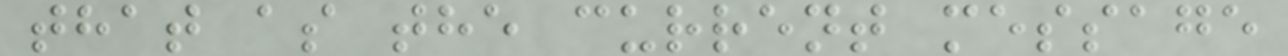that as the current message
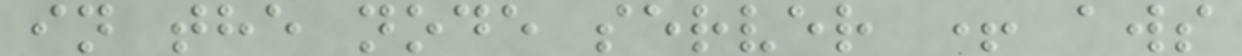in the node server + aws
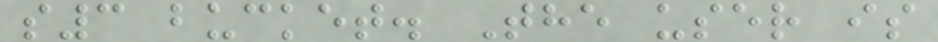s3 bucket. The user is
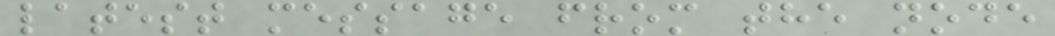latest message from the node
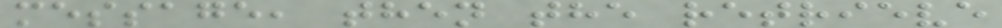message, then the retrieve
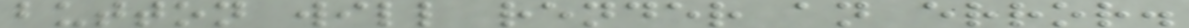button will render an error.
